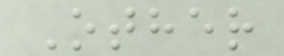Other
